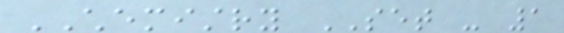CHEMISTRY SET - 1
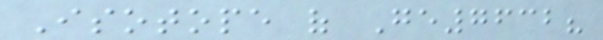Isotope of Ge7632?
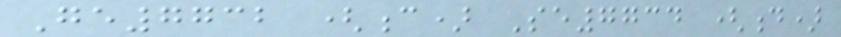Ge7732 (c) Se7734 (d)
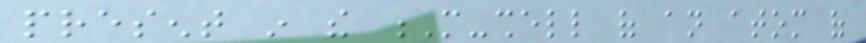present in the M-shell of an atom of
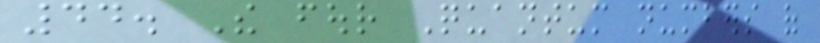44. The four Quantum numbers of
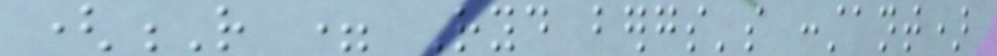(R = Ryd bergs's constant)
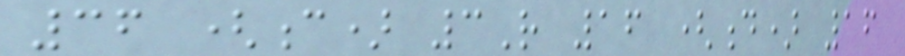36 (c) 3R 16 (d) 16
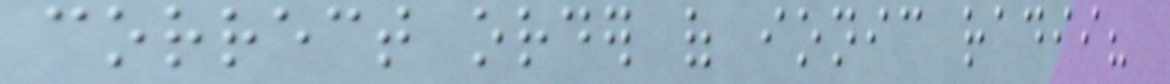correct order of ionic radii?
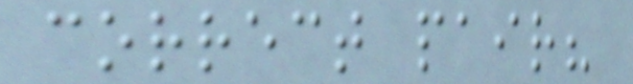correct pair?
